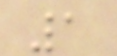1
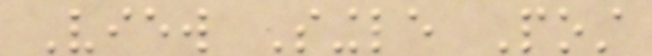View Single Post
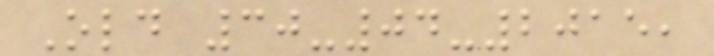Old 30-04-2015,
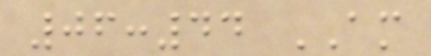06:44 AM
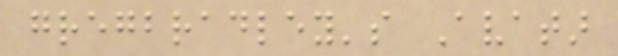gregbradley's Avatar
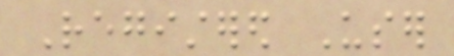Registered User
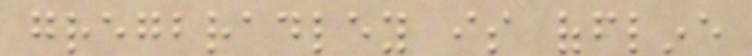gregbradley is offline
